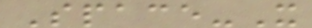Space-X
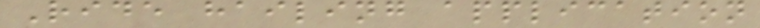Ride hailing application
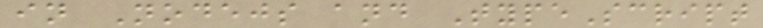in Nodejs and TypeScript
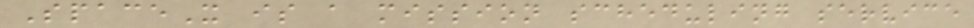SpaceX is a mission scheduling service
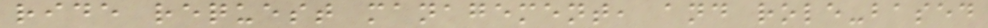ride request management, and role-based
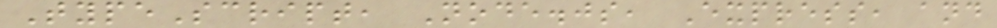TypeScript, Node.js, Express, and
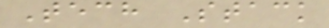Tech Stack
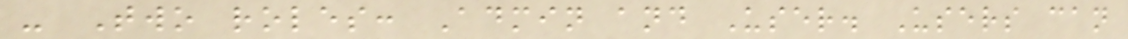- Two roles: Admin and User. Users can
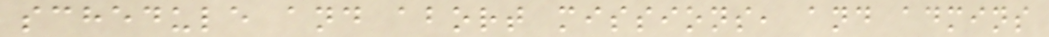schedule and abort missions, and admins
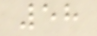58
